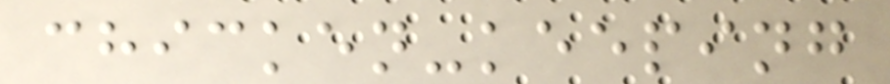chicken-keeping
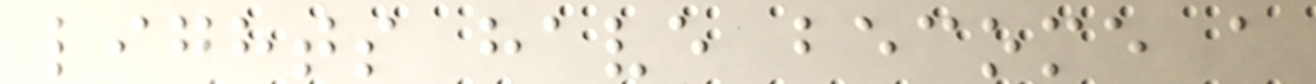lights have become a
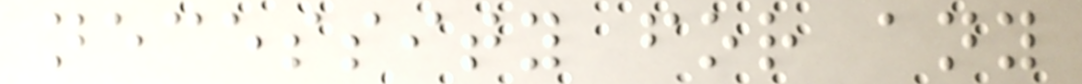necessity for any
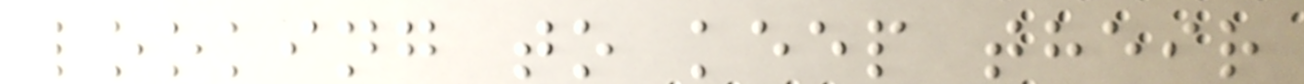looking to keep their
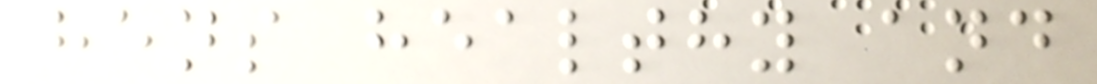hens healthy and
